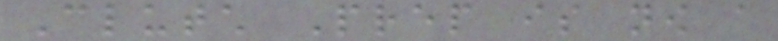Clutch Prep is now a
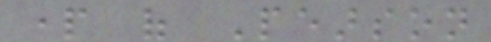part of Pearson
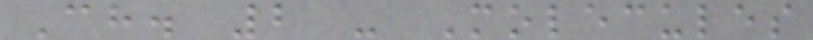Ch. 2 - Molecules
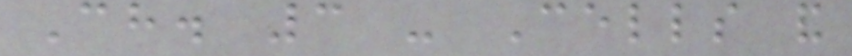Ch. 3 - Cells and
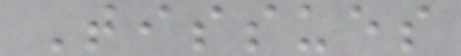Tissues
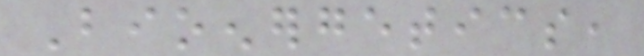Bioenergetics,
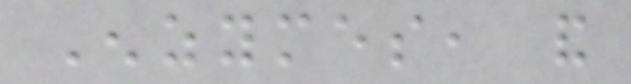Enzymes, and
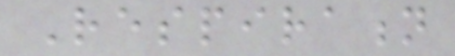Respiration
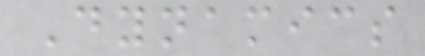Dynamics
